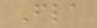Fla
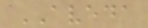AVEDA
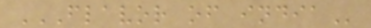FLAVOR OF INDIA
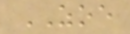ZOE
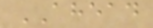AHEAD
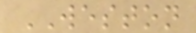WESTON
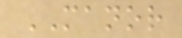MANOR
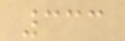333
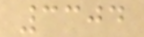3304
